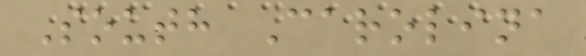South Carolina
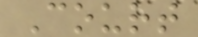Court
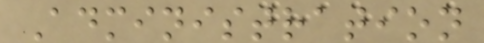Administration
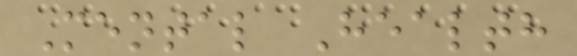Mental Health
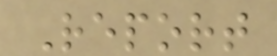Report
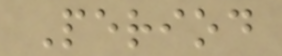Period
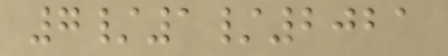7/1/2021
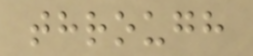through
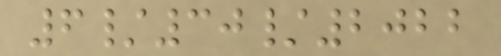6/30/2022
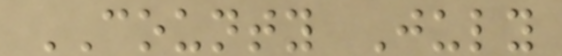COUNTY July
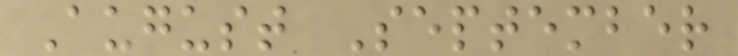August September
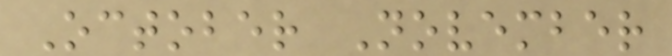October November
